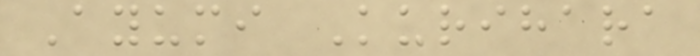Ayumi Kurihara
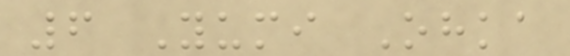6 Yumi Ohka
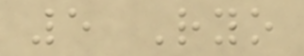5 Ryo
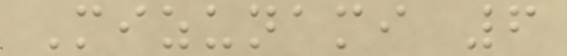Mizunami 6
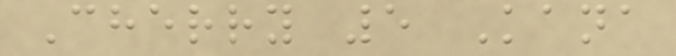Cherry 5 Kana
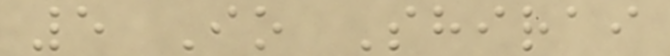5 Io Shirai
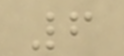6
